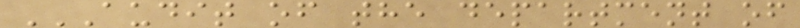AUDIT OF THE DEPARTMENT OF
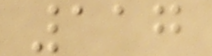117
